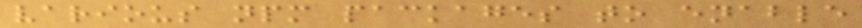various npm packages to enable
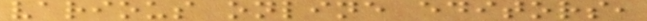various online editors,
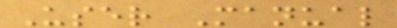User Manual
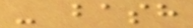- bash
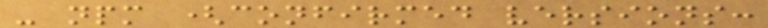- npm (confirmed versions:
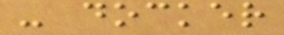- docker
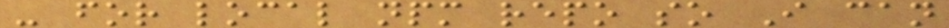- for local npm repo so I can
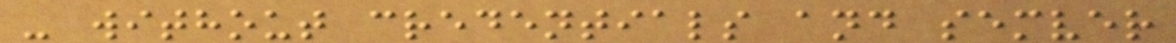- without credentials and semver
